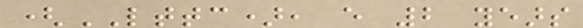(LTTC), every 2 years
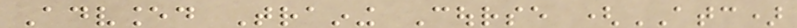Advanced Training Course (ATC)
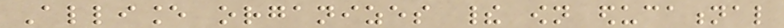Alliance organizes their own educational
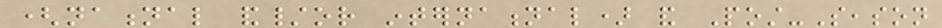(national and/or international) and Post-Season
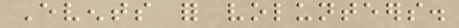Events for volunteers.
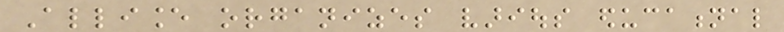Alliance organizes various educational
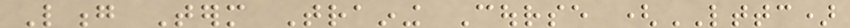Long Term Training Course (LTTC)
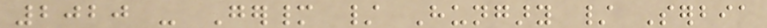2020 - Germany / Hungary / Serbia
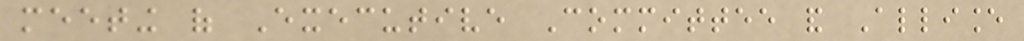meeting of Executive Committee and Alliance
